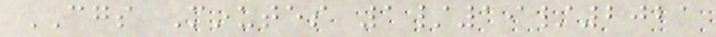CGS Minutes 1/19/2021
